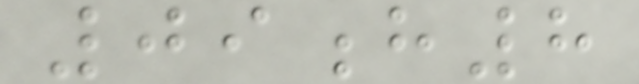09h8
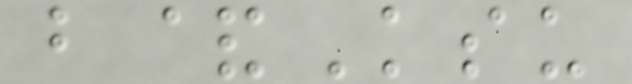b&Ksu
